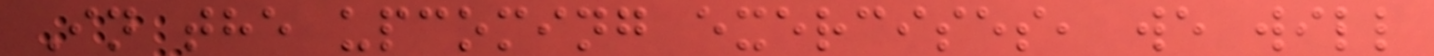In the upcoming exercises, we will
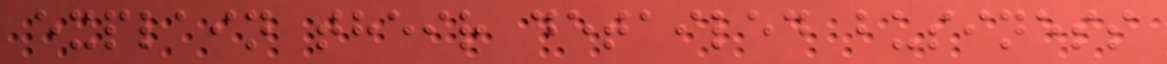explain their detailed business
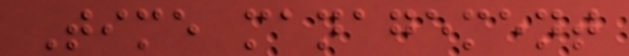Time management
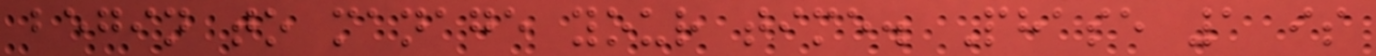begin to manage your time. Phase 1 is
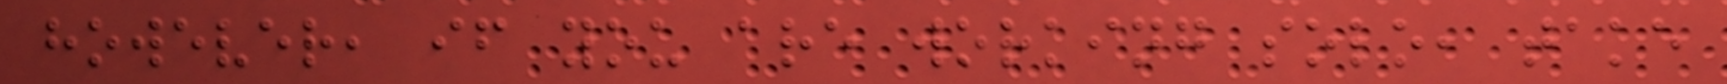however, if you are working solo, take
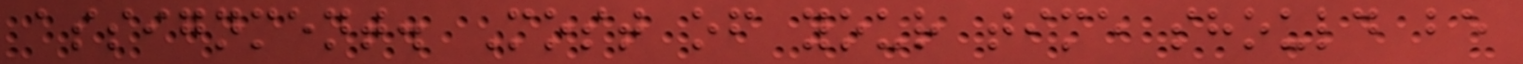assignment. Most of your time should be
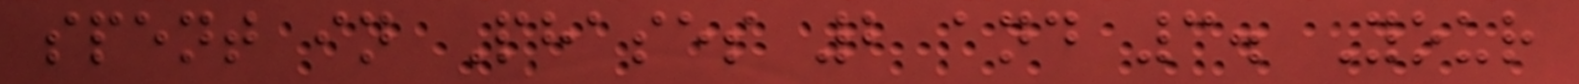spent in Phases 2 and 3. Your
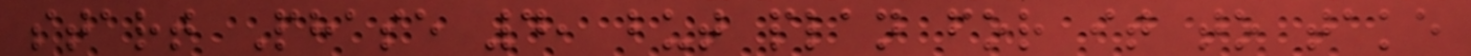start Phase 4, but plan for it to take
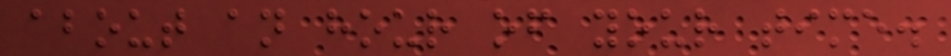about an hour of your time.
